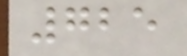725
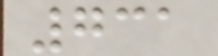731
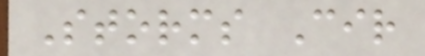Storms Cir
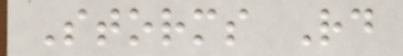Storms Rd
